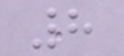8
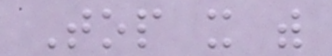Top it with
